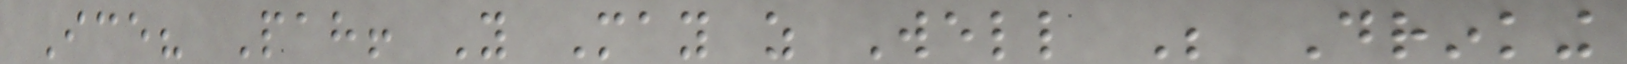Ice? Pah! You May as Well Be Drinking
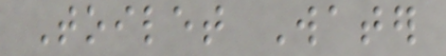Toilet Water
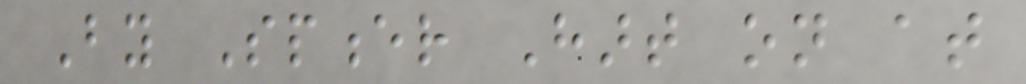By Spencer Hart on at
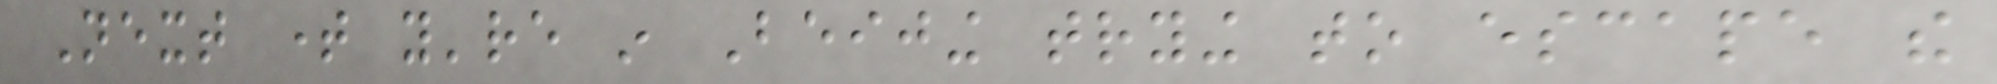Next time you're in Beijing trying to escape the
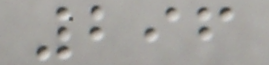296
